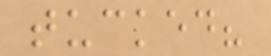tucked?
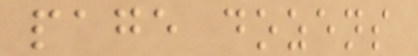page dozens
